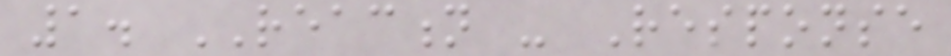1. REACTION - Response
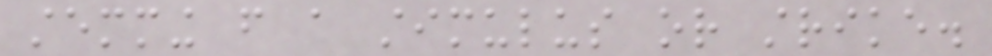stemming from a stimulus or strike.
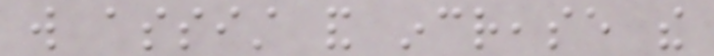will assist and increase the
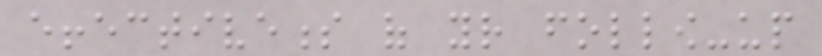effectiveness of your follow-up
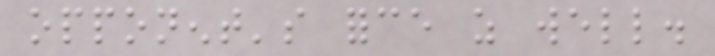opponent's force as well.
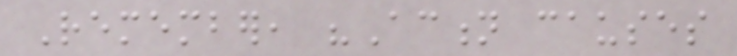Remember, "Action causes
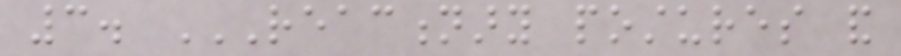3. REACTIONARY POSTURES AND
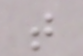that
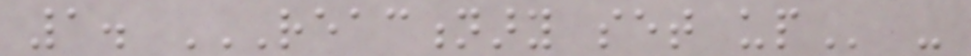1. REACTIONARY SET UP -
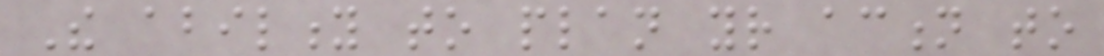The ability to plan your action to
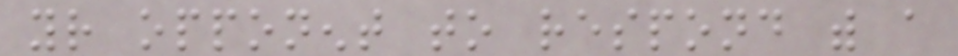your opponent to respond with a
